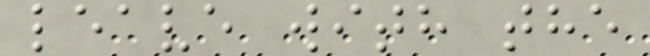leave with the
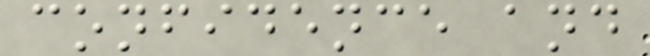confidence and
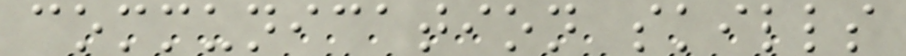communication skills
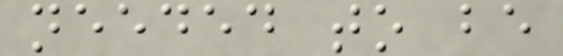needed to be
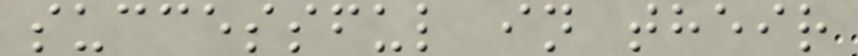successful in their
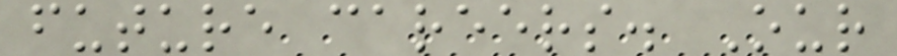future careers. Our
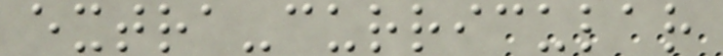extra-curricular
